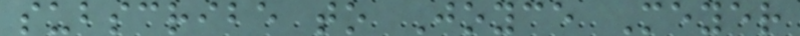subscribe to Joyce Meyer
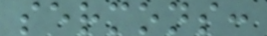sermons:
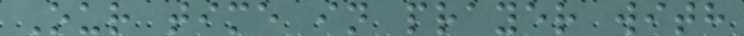Our time in prayer with
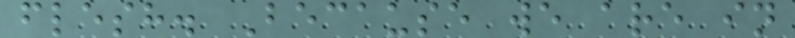flesh. Because we are in
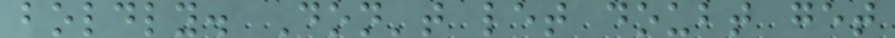boldly. Don't let doubt get
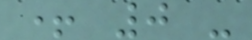+ 0 -
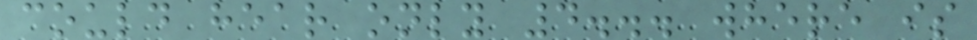could hear only 4... where is
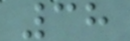38
